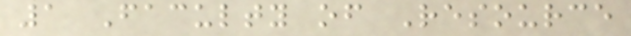1 Faculty of Resource
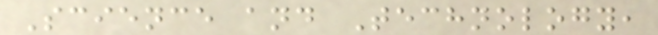Science and Technology,
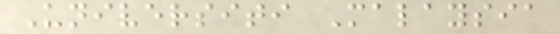Universiti Malaysia
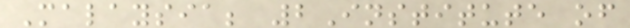Malaysia; 2Institute of
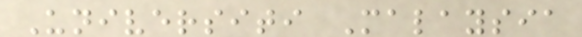Universiti Malaysia
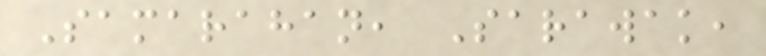Samarahan, Sarawak,
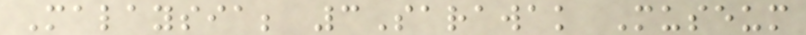Malaysia; 3Sarawak Museum
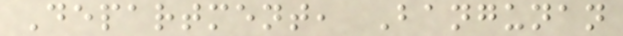Department, Bangunan
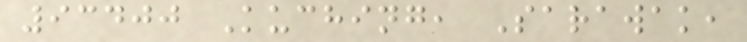93400 Kuching, Sarawak,
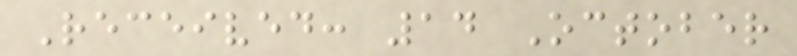Received: 14 October
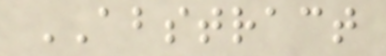ABSTRACT
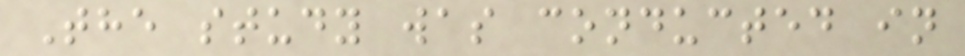The study was conducted in
